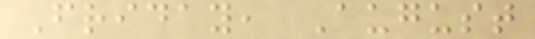Friday, August
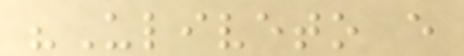"Uliveto e
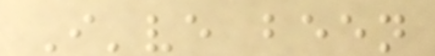I've been
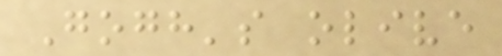Gogh's olive
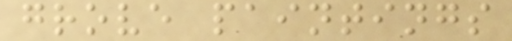grove paintings
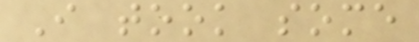I took some
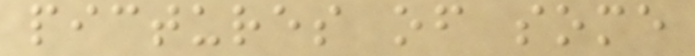pictures of some
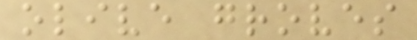olive groves
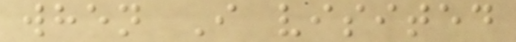when I visited
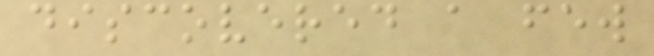discovered a few
